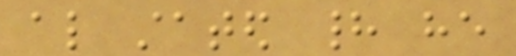also stated had he
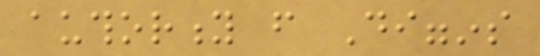authority from Diggins
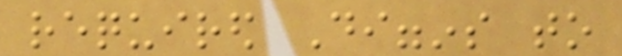required Diggins to
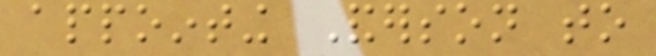appointing Anderson to
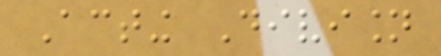Acting Division
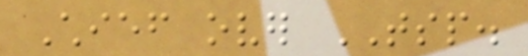Chief over TSP.
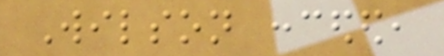Wilson conceded,
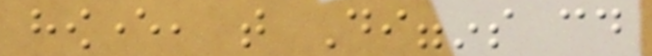however, that Diggins could
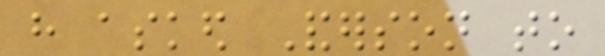have asked Anderson to
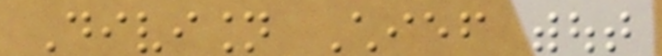Division Chief without
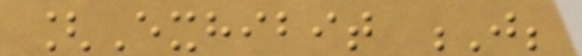[Exhibit J;
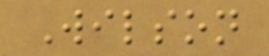Wilson
